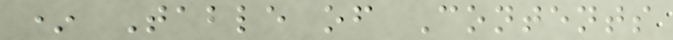* Table of Contents
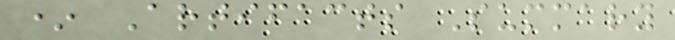* Artifacts Summary
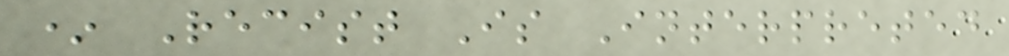* Recist Is Interpreted
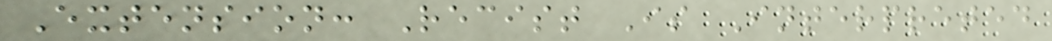Extension: Recist Is Interpreted
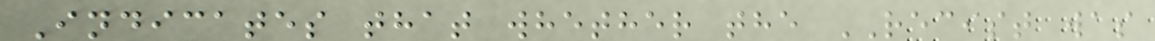Indicates that whether the RECIST was
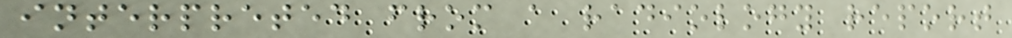interpreted from a radiology report
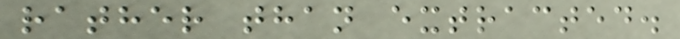rather than extracted.
